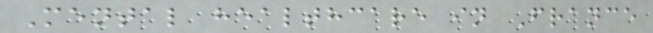Mental healthcare in France
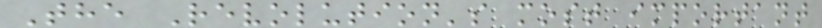The Revolution's most important
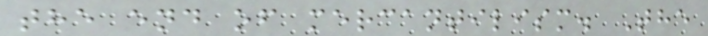the end of mercantilism. The
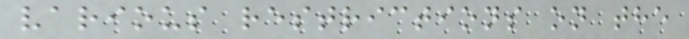various restrictions on the
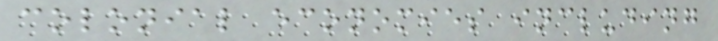colonial economies including
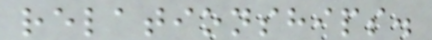relationships.
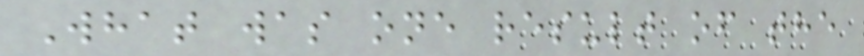What was one result of the
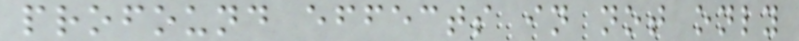profound effects in not only
